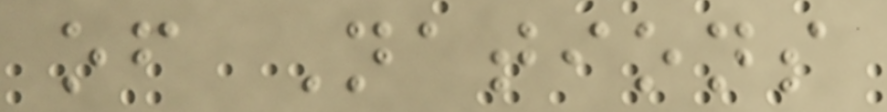of Nations
